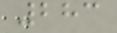283
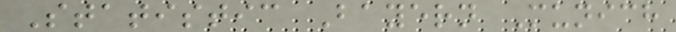Statistic Bayern Munich
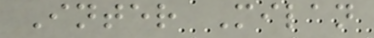Inter Milan
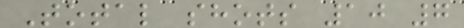Total shots 10 7
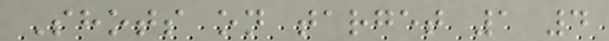Shots on target 1 4
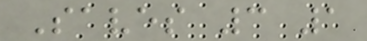Saves 3 1
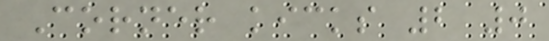Corner kicks 2 0
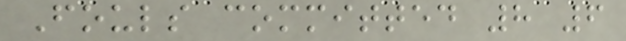Fouls committed 8 6
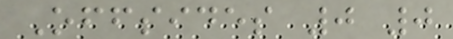Offsides 0 0
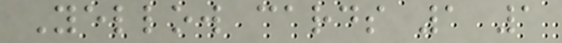Yellow cards 1 1
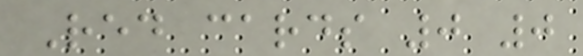Red cards 0 0
